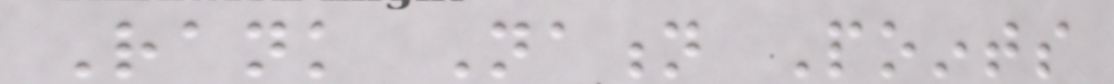Rank Nation Points
